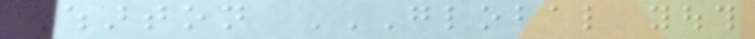Wharton GLOBAL YOUTH
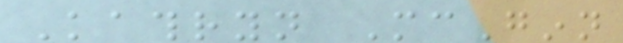Kathryn McGinn
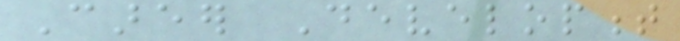Career Development
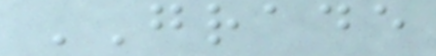GRADE
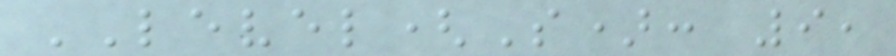LEVEL(S): 9,
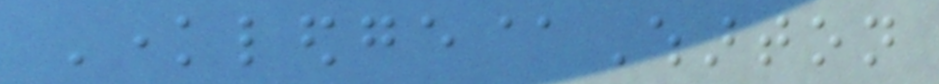Knowledge@Wharton
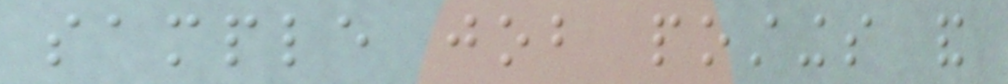sample job postings and
